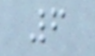6
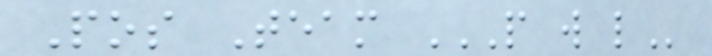Pos Team P W L
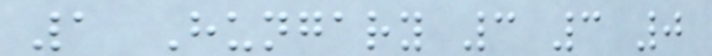1 Hungary 3 3 0
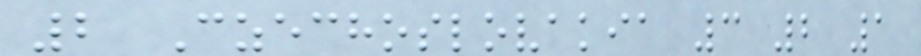2 Czechoslovakia 3 2 1
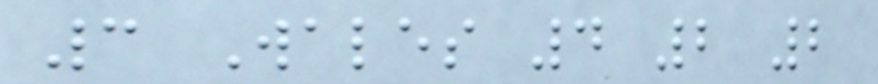3 Wales 4 2 2
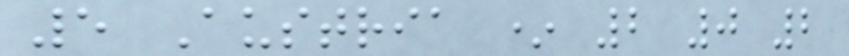5 Austria * 2 0 2
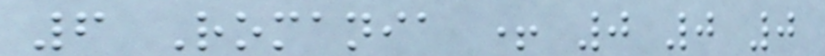6 Romania + 0 0 0
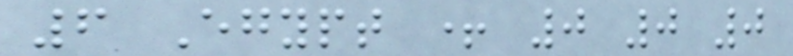6 Egypt + 0 0 0
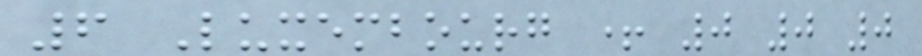6 Luxembourg + 0 0 0
